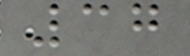37
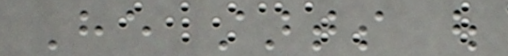He starts out
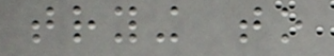trying to
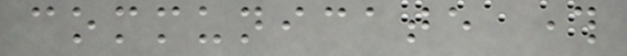communicate through
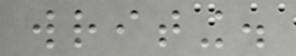writing.
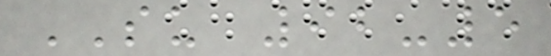SU 92-5
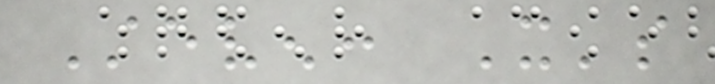Steven: It's
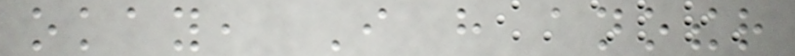okay, I have another
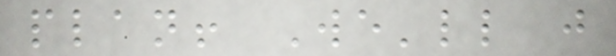plan! We'll just
